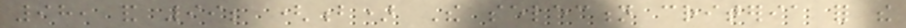98, and 99; (b) The selection criteria for the
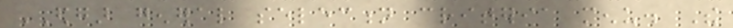EDGAR general selection criteria menu. The
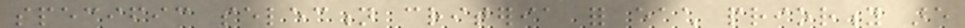specific selection criteria for each priority are
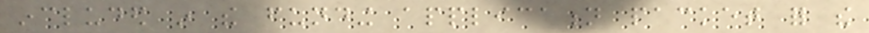included in the funding application packet for the
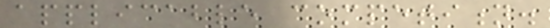applicable competition.
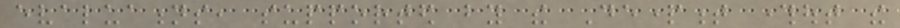evaluations, supported by the Department throughout the
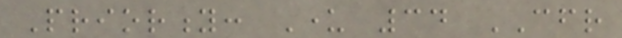Priority: Under 34 CFR
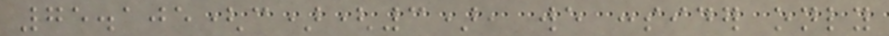75.105(c)(3), we consider only
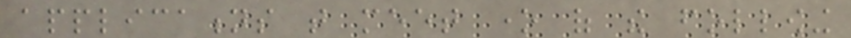applications that meet one of the following
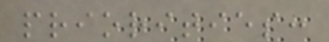priorities:
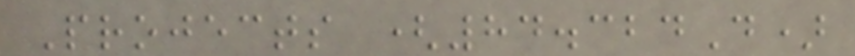Projects (84.324D)
